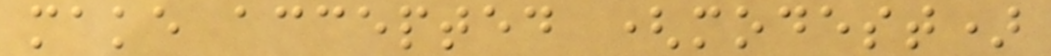make accepted (modest)
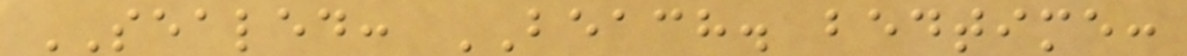SEALED: BEACH. bedtime:
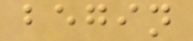begin
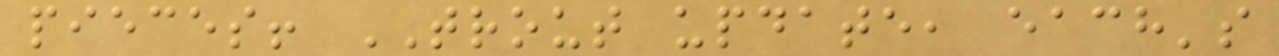pieces! TROUT update, each's
